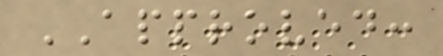APPROVED:
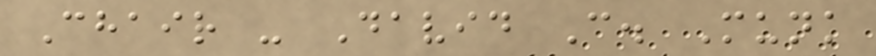Chair - David C. Munk
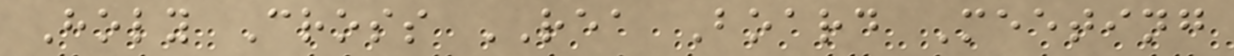Holy Cross REA Board Meeting
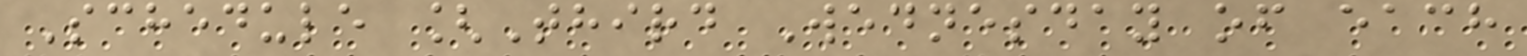Schedule [Third Wednesday of each
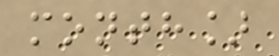month]
